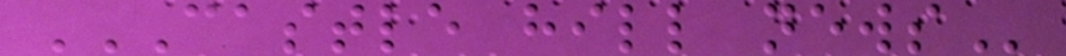CASTLE HILL NEWS
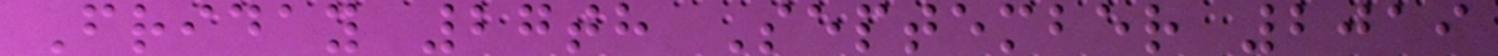Friday 27th September 2019
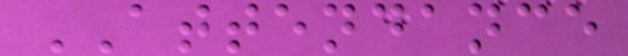ATTENDANCE
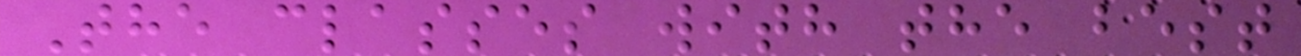The classes with the best
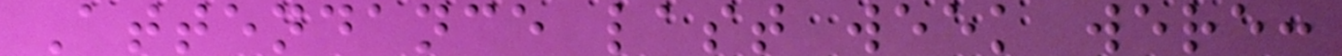Attendance last week were:
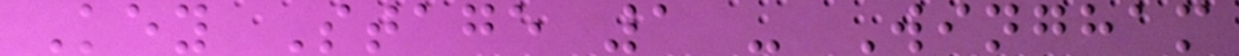Key Stage 1 - Wingham
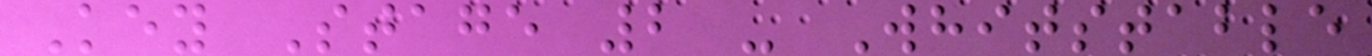Key Stage 2 - Whitstable
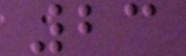23
